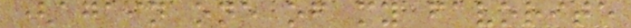(again one of my favorite
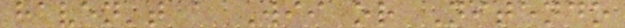haven't a Wii or Nitendo
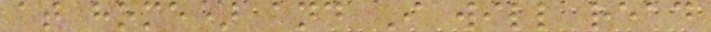at home) and I will read
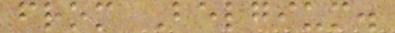from Belgium.
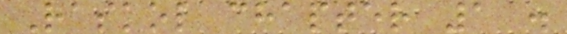Raskol chapter 1 .
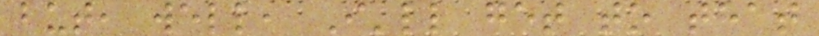but, well, I'll get to that
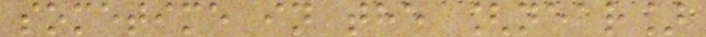sometime in the [near]
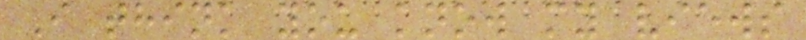I think you know my views
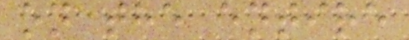on the entire
